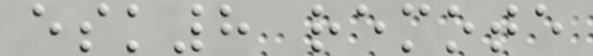esk8 remote
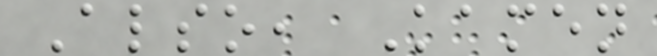Also, Kamen
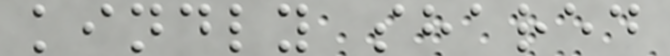kindly shared
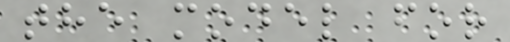the model for
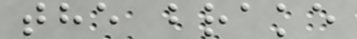the brake
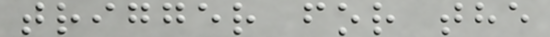trigger for the
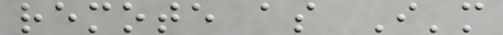remote as I'm
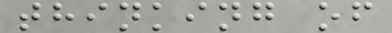thinking of
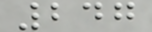247
